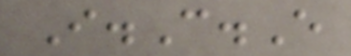I.C.E
